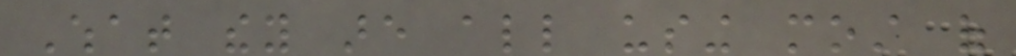What they are all using most of
